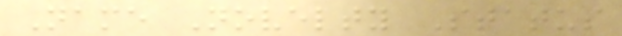Name Novelty Status
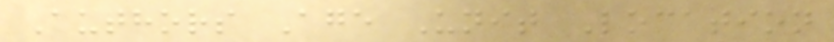Authors Age Unit Location
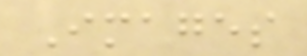Images
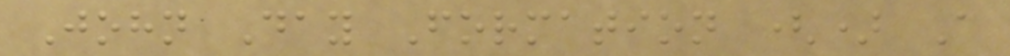John Day Formation () A
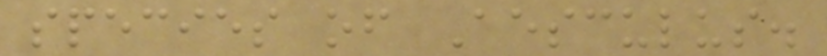species of Aesculus.
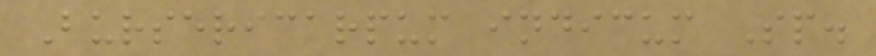Bursericarpum indicum Sp.
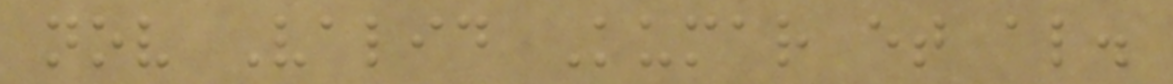nov Valid Kumar et al.
